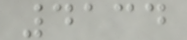4134
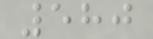580
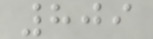809
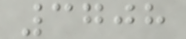3708
